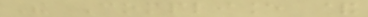The Compliance &
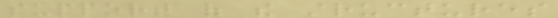support of the structures
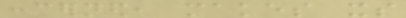concerned, makes its
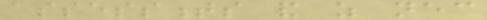assessments and as necessary
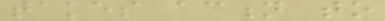takes action to
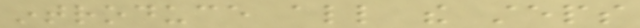introduce all the steps
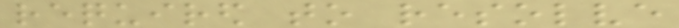required to resolve
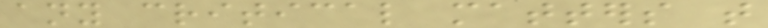any critical matters that
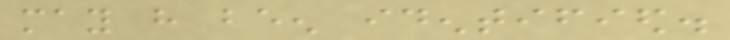may have been identified.
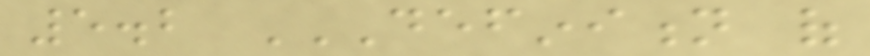5.2 DEFINITION OF
